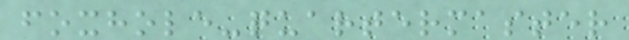foxhole-quartermaster
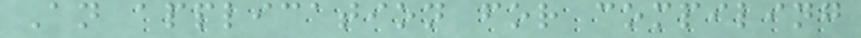An application for compiling
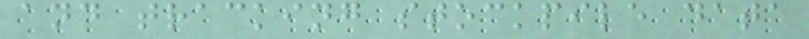and tracking stockpile data
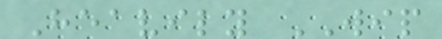Heavily WIP
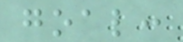goal:
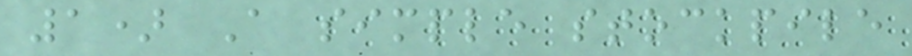1) A simple stockpile
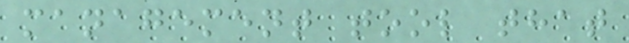management tool that
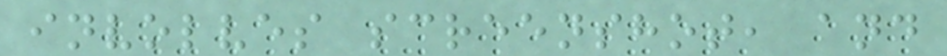involves screenshot, and
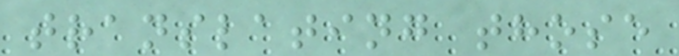translating those
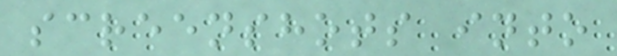screenshots into
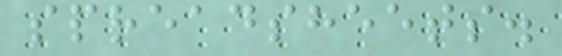spreadsheets.
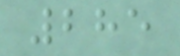285
